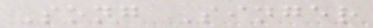Song Singer
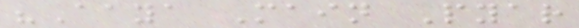"Aaya Main Pyar
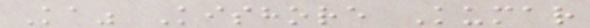Ka" Kishore Kumar
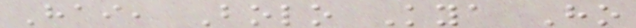Hai, Bolo Kya Ho
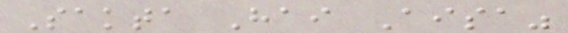Sakta Hai Aisa"
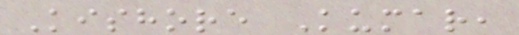Kishore Kumar,
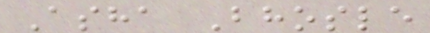Asha Bhosle
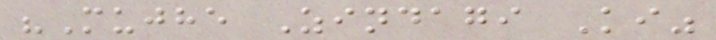"Mujhe Zindagi Ki"
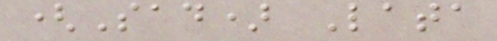(Sad) Lata
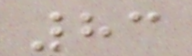83
